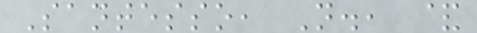Santesso, N., &
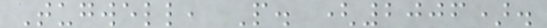Tugwell, P. (2006).
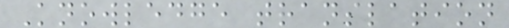Knowledge translation
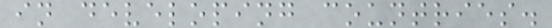in developing countries.
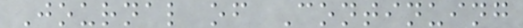Journal of Continuing
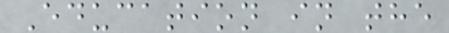Education in the
